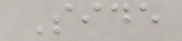Side
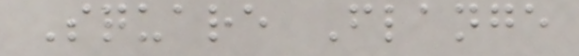Square Flange
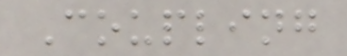Coupling
